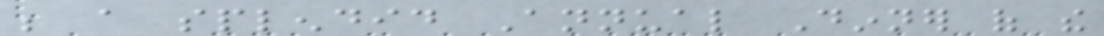be a splendid Annual Dinner of the
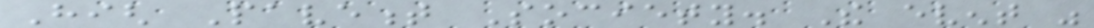High Pavement Society. The event was
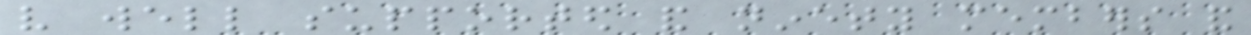very well supported and ninety members and
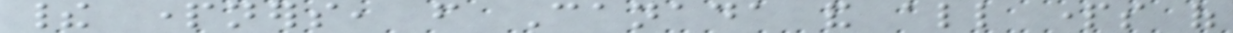their partners, from Canada and all parts of
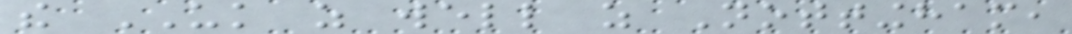the UK as well as Nottingham,
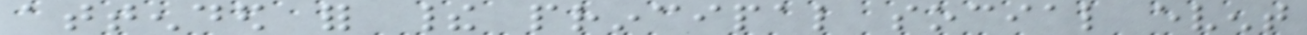attended for their principal social event
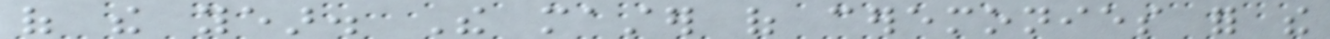of the year. The master of ceremonies for the
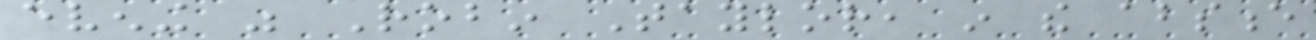evening was Robin Taylor, in the absence
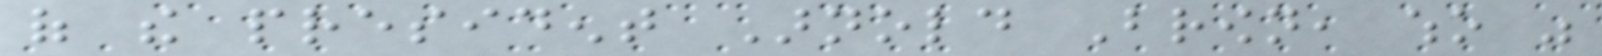of the president Arnold Brown, who was
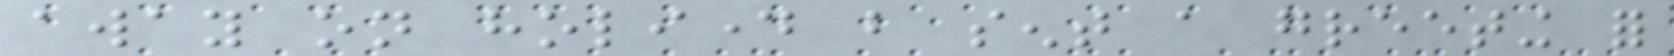away on holiday but sent a greeting for
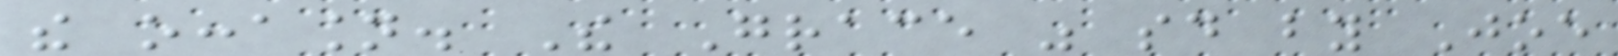the occasion. The Grace was said by Joe
